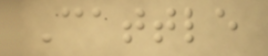Cattle
